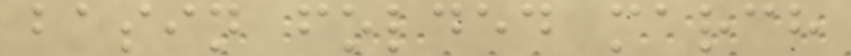basin folded march
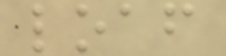loaf
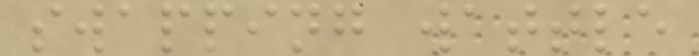swapping wattle
